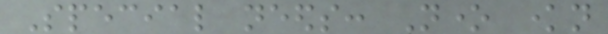Special needs: None known
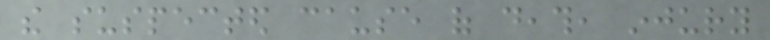the suspected cause of death, injury
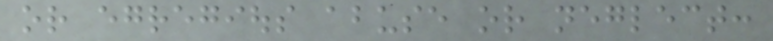or egregious abuse or neglect:
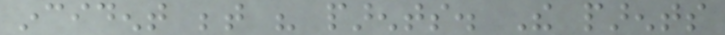incident between his parents. The parents
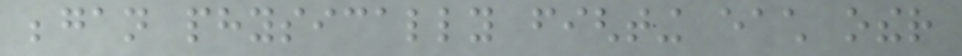began physically fighting each other
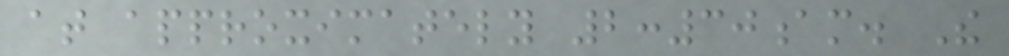at approximately 2:30am. The
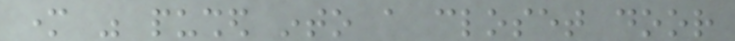mother was pushed into a closet door
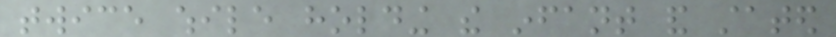twice while holding the infant and stated
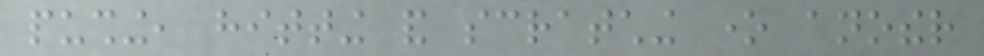pushing, hitting and scratching one another
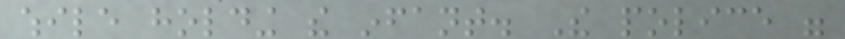while holding the infant. The police were
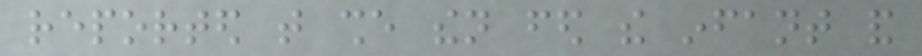reported that she then fed the infant and
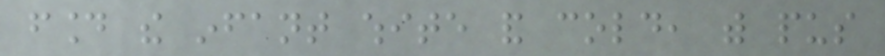found the infant white and cold, with pus
